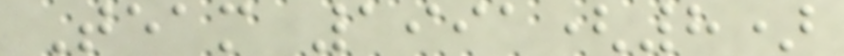Team 1991(8)
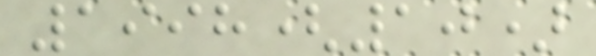1998(10)
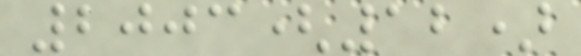2003(12)
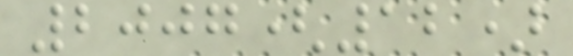2007(12)
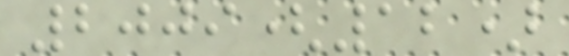2009(12)
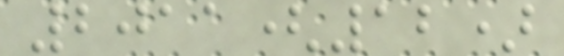2011(12)
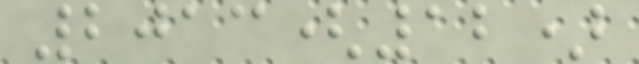2013(12)
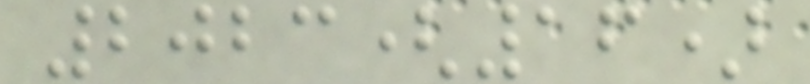2023(16)
